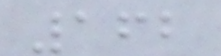162
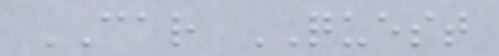CAR QUEST
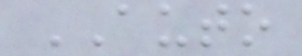AUTO
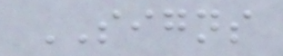SIGNS
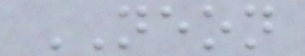NEON
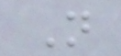N
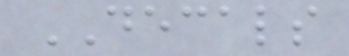DECALS
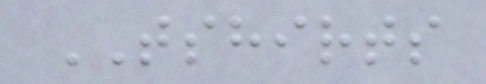TSHIRTS
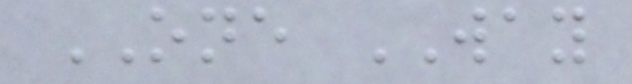ONE WAY
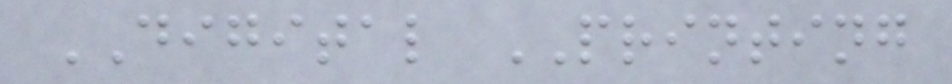DIGITAL PRINTING
